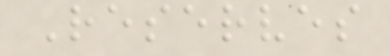Reserves
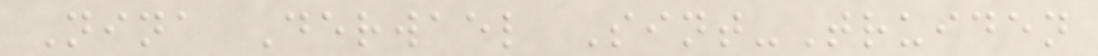Nina Derwael Sint-Truiden
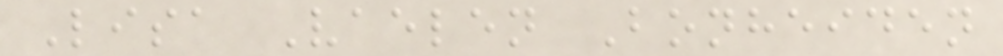Lisa Vaelen Bonheiden
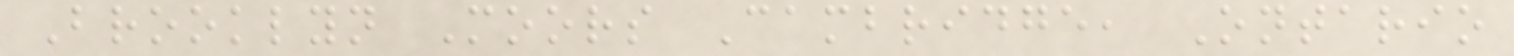Brooklyn Moors Cambridge, Ontario
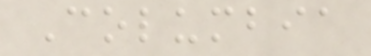Columbia
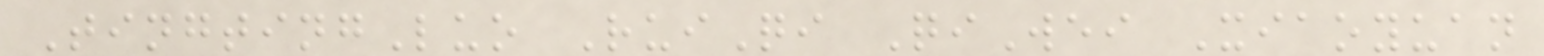TingtingLuo RuiQi QiWei Xiaoyuan
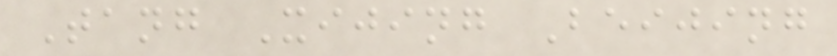Tang Xijing Beijing
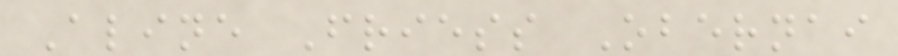Aline Friess Obernai
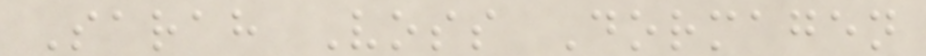Sarah Voss Dormagen
